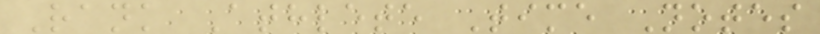Rank Athlete Time Notes
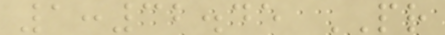1:32.45 PR
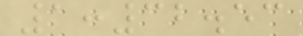1:32.53
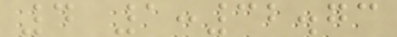4 1:32.73
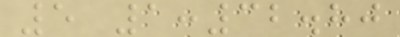5 1:32.80
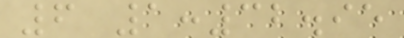6 1:32.95
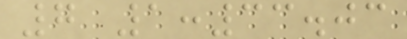7 1:33.03
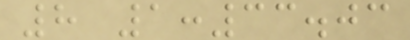8 1:33.03
